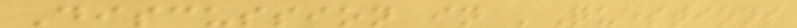Discussion in 'Questions
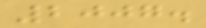2007.
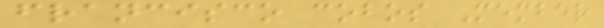francisco cobos Member
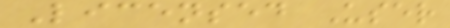Licensed User
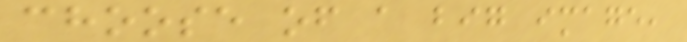choose of a big image,
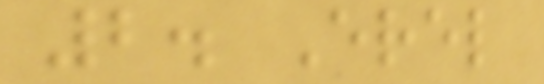2. Erel
